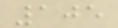105
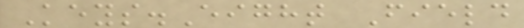Keys.Eight Field
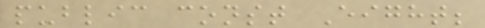public const Eight;
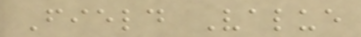Field Value
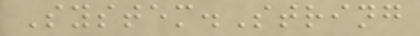System.String
